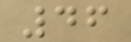46
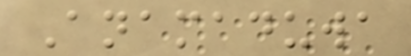Anamaduwa
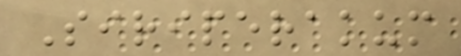Siriperakum
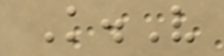K.V
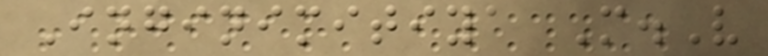Inginimitiya M.V
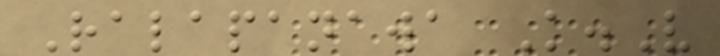Ralapanawa K.V
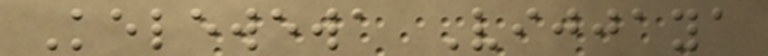Kelewewa Vijjaya
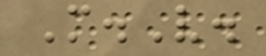M.V.
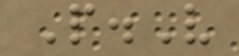P.V
